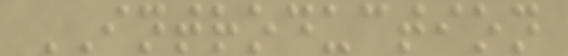INTRODUCTION
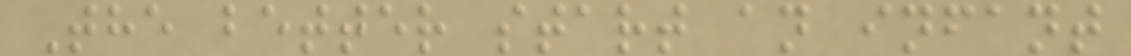The better start an infant
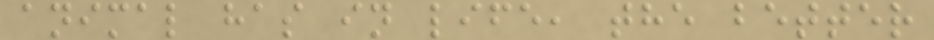animal has in life, the better
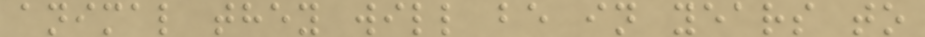animal they will be in years to
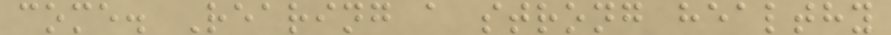come. Rearing a strong healthy
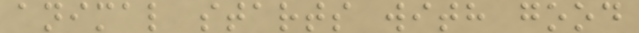animal starts with good
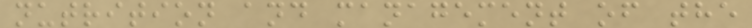nutrition and management of the
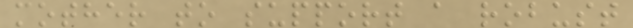mother to support a robust
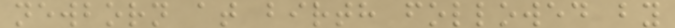newborn at birth followed by
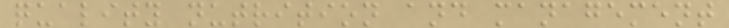quality nutrition and management
